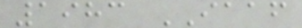1983 IAAF
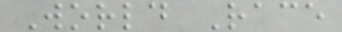World Race
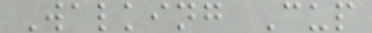Walking Cup
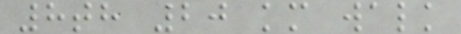8th 20 km walk
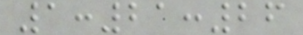1:21:26
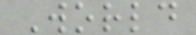World
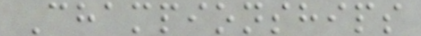Championships
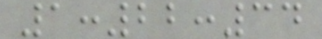1:22:34
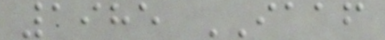1985 IAAF
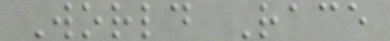World Race
